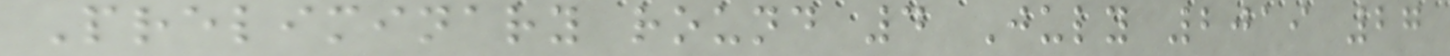Preliminary round 4 July 2019 27
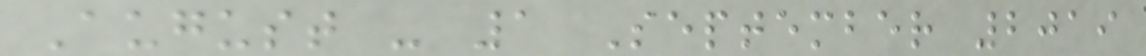August - 1 September 2019
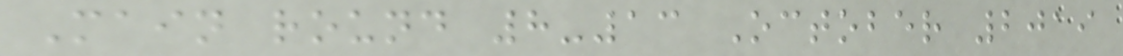Main round 8-13 October 2019
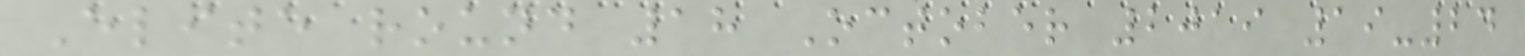Elite round 18 October 2019 19-24
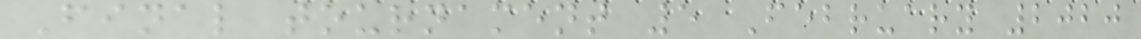Final tournament 5 February 2020
